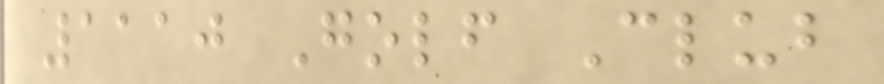1110 Golf Club
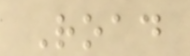Road
